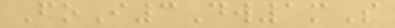FoI3Dw1mS
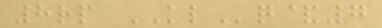8rp KLq&7
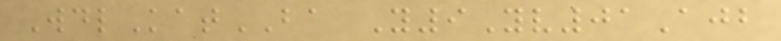WdlKatBA Y9Yv01Ajb
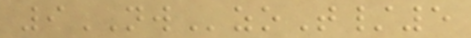9NWzoT/5
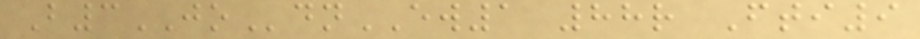B3JOdnEW1 88r Fti9
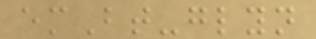emBt-glyn
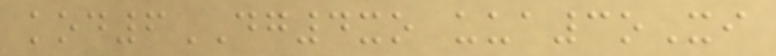kod6DG4xo uua3oXi
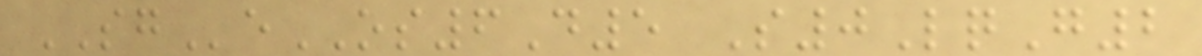SGeOS6D5 S0LqG2
